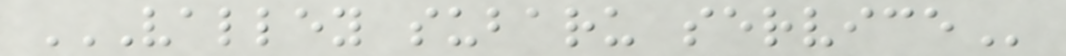VALLEY SUBARU SERVICE
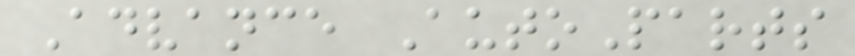Advance AutoParts
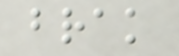brak
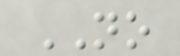NO
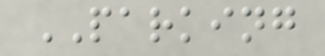PARKING
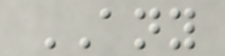ANY
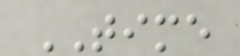TIME
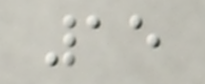15
